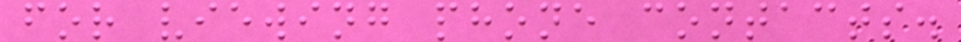for viewing phone contacts.
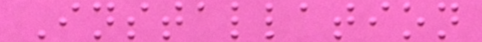Installation
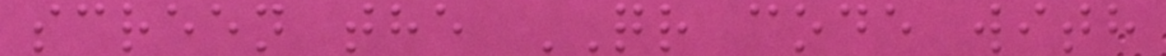screen the QR code with
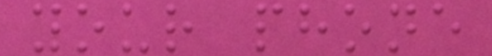your phone
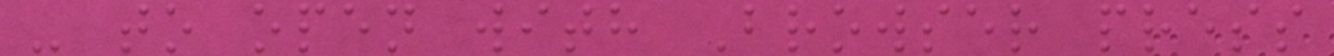- to open with Browser press
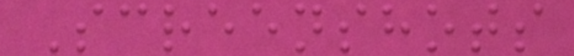Screenshots
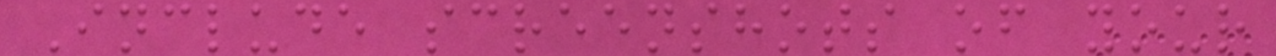Include screenshots of your
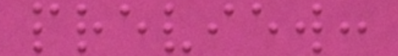preview:
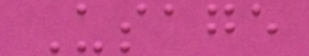Usage
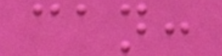can:
